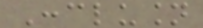Conclusion
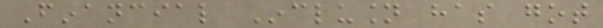Financial Inclusion has got
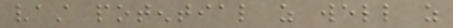vast potential as well as
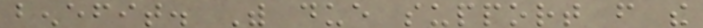benefit. With due support from the
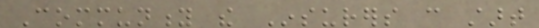Community the Insurers can start
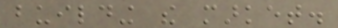building the market.
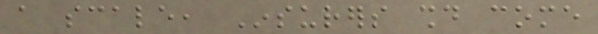a scale, Insurers should come
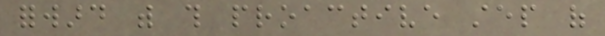forward with this proactive step of
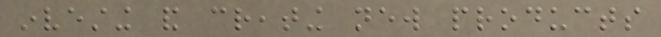investing and creating new products
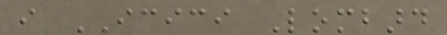i ICICI Lombard
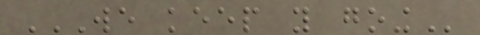WE KEEP YOU GOING
